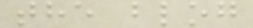the blog
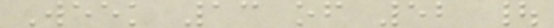Week 13 of 52 |
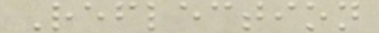Reflection
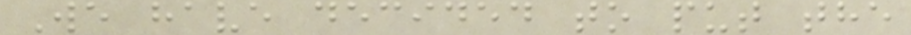We have decided to put the
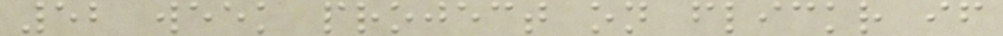52 week project on flickr if
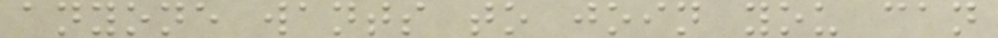anyone wants to join you can
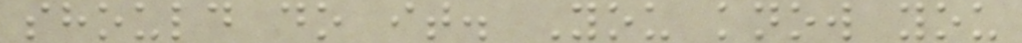should do it. You know you
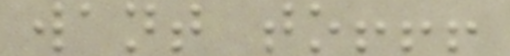want to!!!
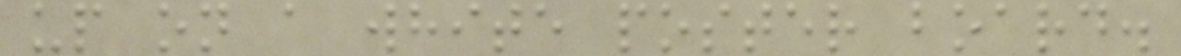up on a white poster board.
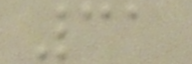31
